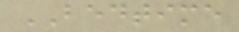BEDTIME
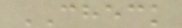CHECK
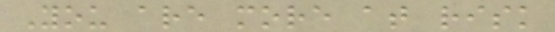You are more at risk
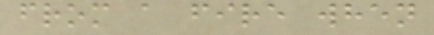from a fire when
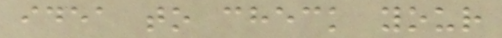idea to check your
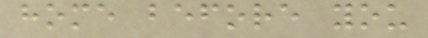home before you
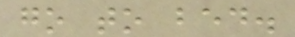go to bed.
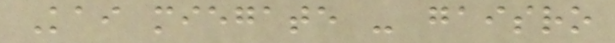Kai miegate - gaisro
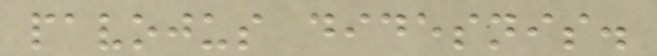pavojus didesnis.
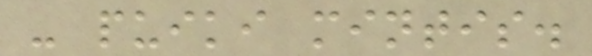- puiki mintis.
